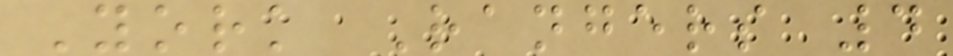York Rangers 4
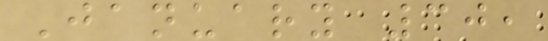January 30,
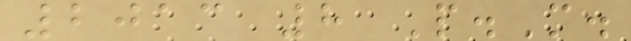2013 8 P.M.
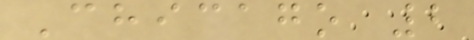Chicago 2
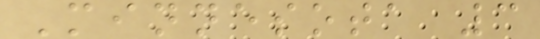Minnesota 3
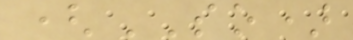(SO)
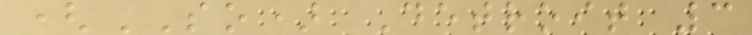(SO) Detroit 3
